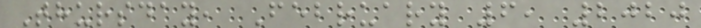Thursday, February 6, 2020
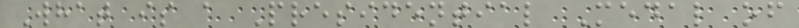What is a Presidential Medal of
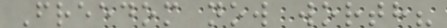Freedom now worth?
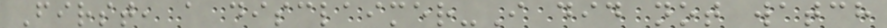First, a disclaimer-I did not watch
